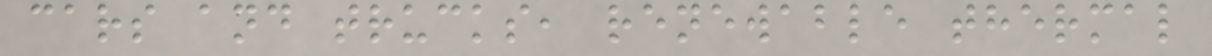cars and trucks, renewable thermal
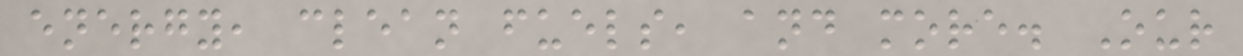energy, clean fuels, and more. Our
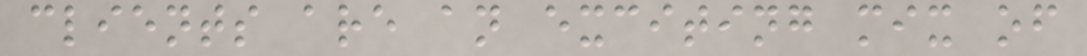clients are an exciting mix of
